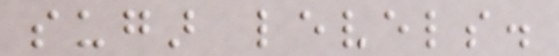sugar levels.
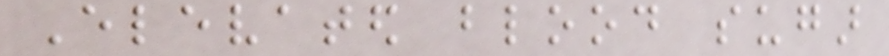Elevated blood sugar
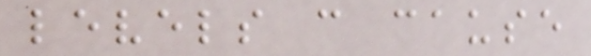levels can cause
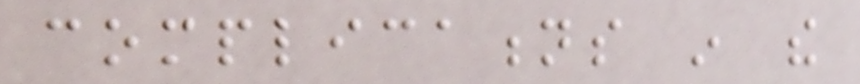complications in the
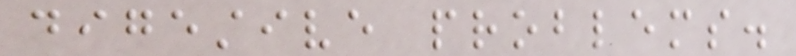digestive problems.
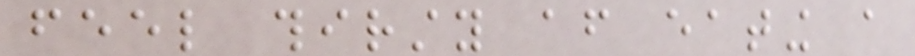feel thirsty after eating a
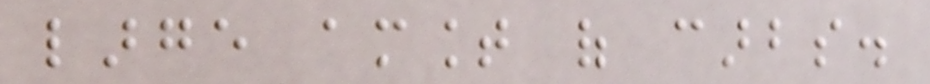large amount of carbs.
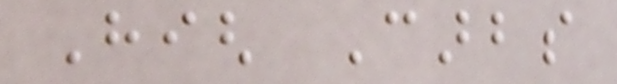High Carbs
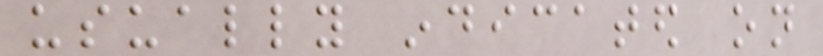usually indicated on
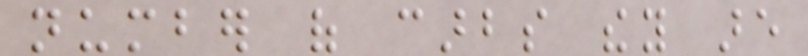number of carbs they are
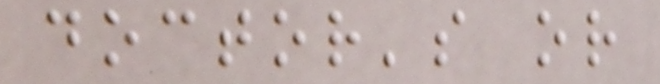doctor's or
